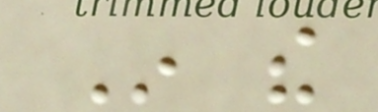In the
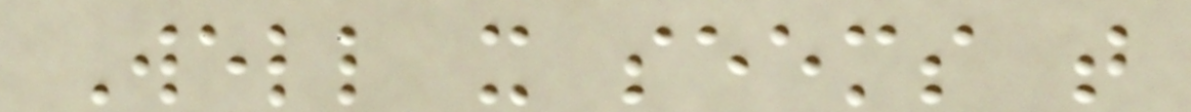Well it seems that
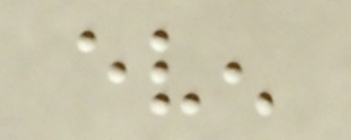even
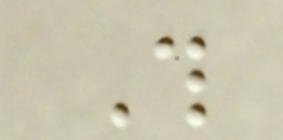This
